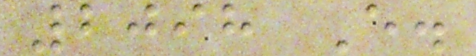2098 E.
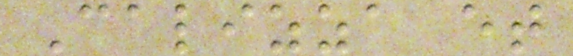Calizza et
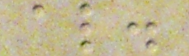al.
